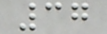37
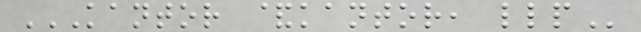KANTOR &KANTOR, LLP
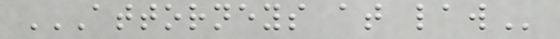ATTORNEYS AT LAW
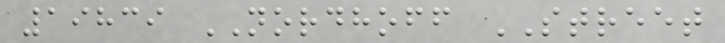19839 NORDHOFF STREET
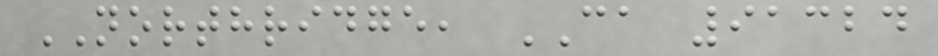NORTHRIDGE, CA 91324
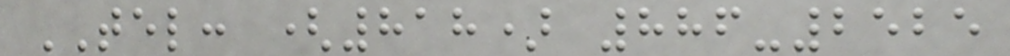TEL: (818) 886-2525
